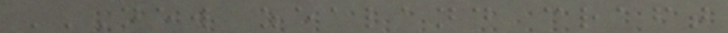NEW ZEALAND CRAFT
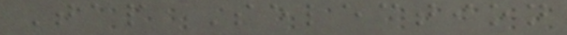Tap Selection
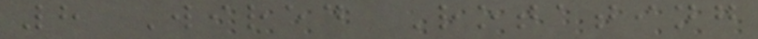8 Wired Rotating
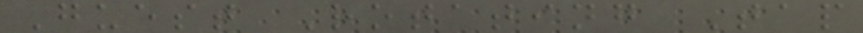Guest Rotating Tap
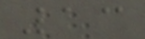13
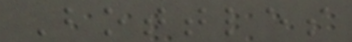Bottles
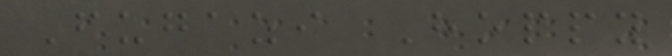Fugazi Hoppy
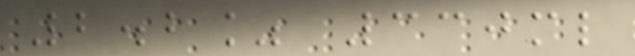2.2% 330ml
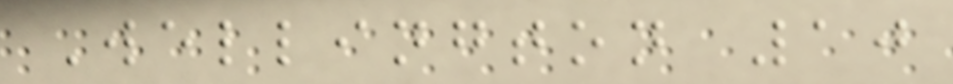Wellington 10
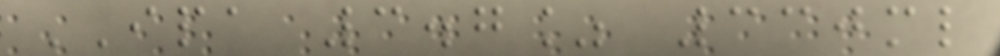IPA 3.7% 330ml
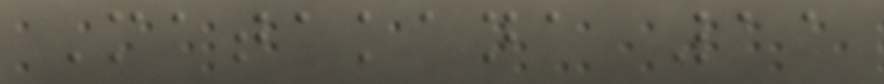Matakana 11
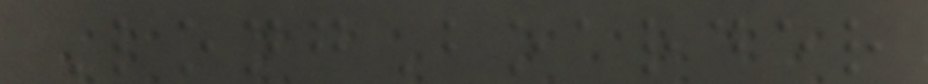LongBoarder
